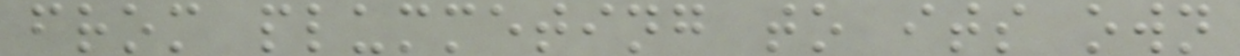from plummeting to its own
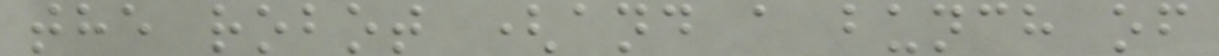the robot (and a bunch of
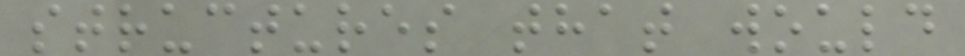structures that would
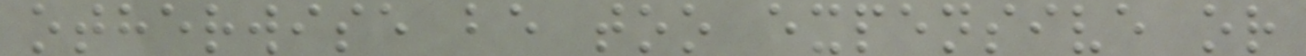otherwise be too expensive or
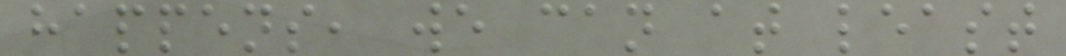happens, we can at least
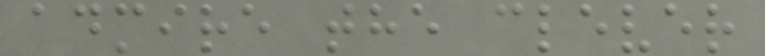admire the clever
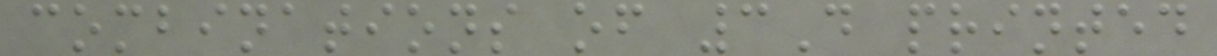combinations of 3D printed
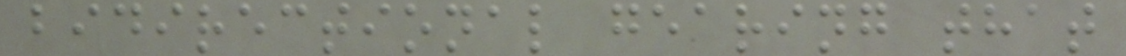bidirectional gearing that
